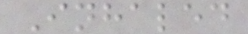Inhaled
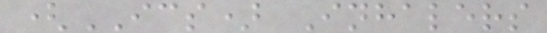(ICS) Inhalers
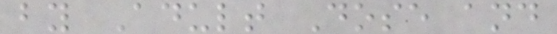by Adult Dose and
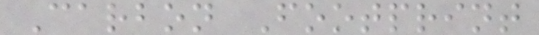Carbon Footprint
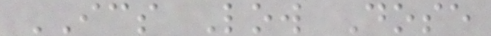ICS Low Dose
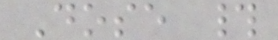Dose #
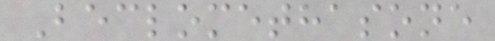Beclomethasone
